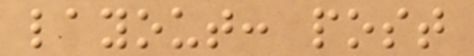layout: post
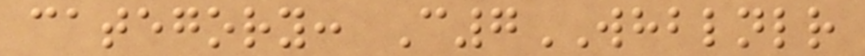category: C7WHBLNLR
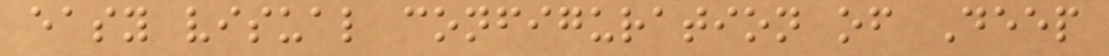easy visual configuration of Deep
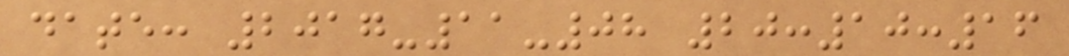date: 2017-11-08 20:10:16
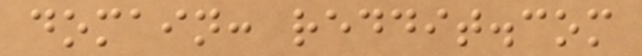domain: reddit.com
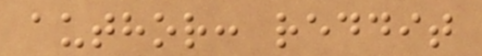author: reddit
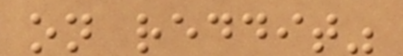on reddit"
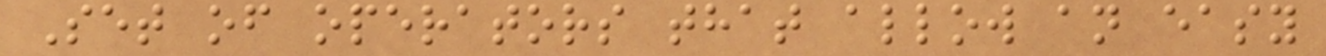Set of operators that allow an easy
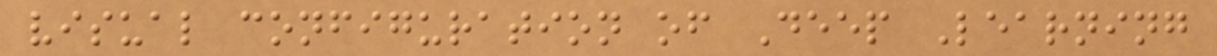visual configuration of Deep Learning
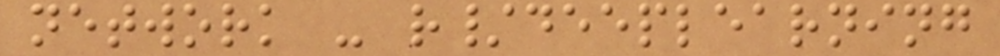network - r/deeplearning
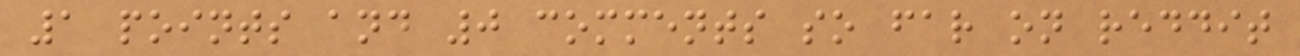1 points and 0 comments so far on reddit
